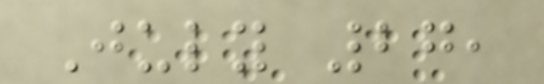July 27,
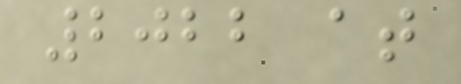2022 at
